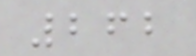262
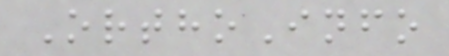OrthoInfo
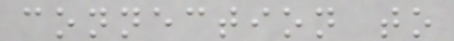connection to
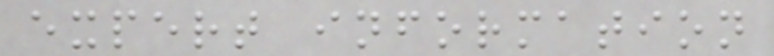expert information
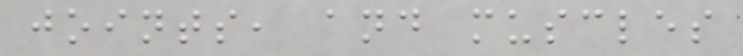joints, and muscles
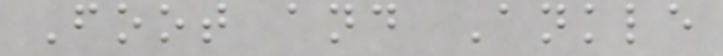Foot and Ankle
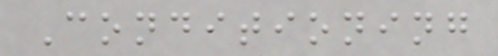Conditioning
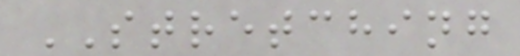STRETCHING
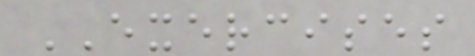EXERCISES
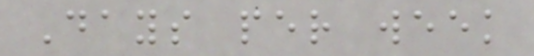Days per week
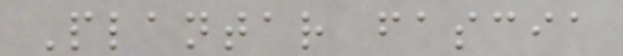Plantar fascia
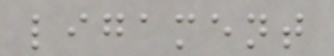ligament
